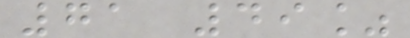71 49%
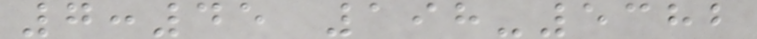7:45 198-5382
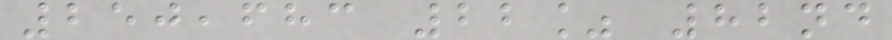250,683 22% 82nd
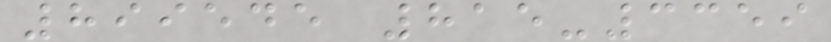899545 815-3359
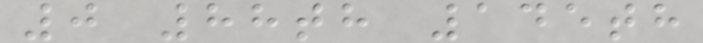0 88th 145th
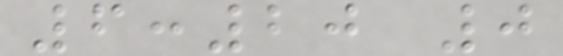6:20 0
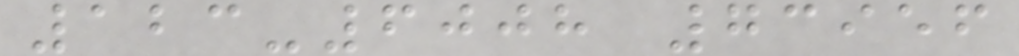123-6008 73956
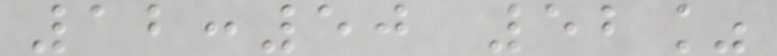12:50 52%
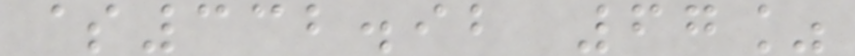$332.92 67%
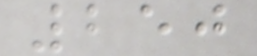250
